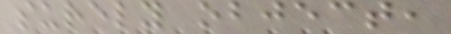surely object,
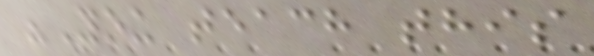"You teach this
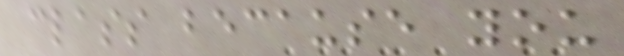class because you
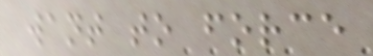want to force
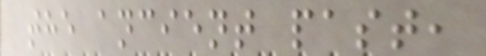the ancient past,
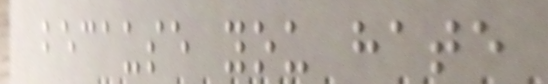because you hate
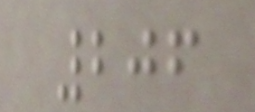206
